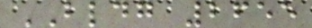BLDG 2655
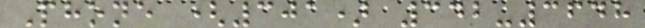Phone (301) 342-3648
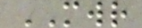MWR
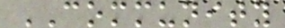COMMUNITY
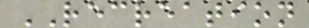RECREATION
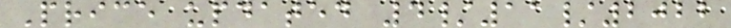Price updated 4/11/2022
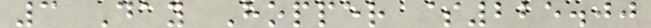3 Day Hopper $225.00
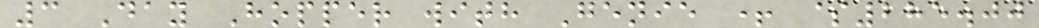3 Day Hopper with Genie + $285.00
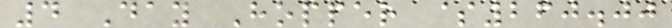4 Day Hopper $260.00
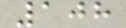108
